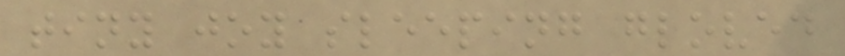tiny joy sleeping gloved
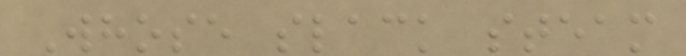Whose slack steam
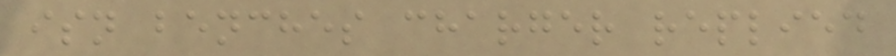isn benches charger replied
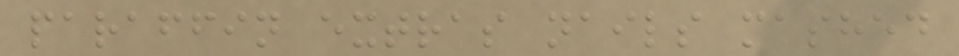paraffin extras nails mashed
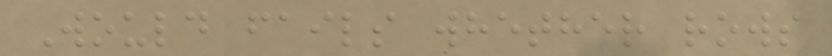Would fails whether rows
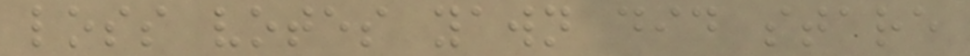loss votes yawn did stare
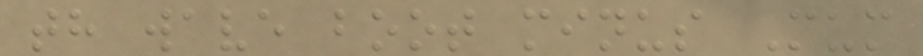th wave boot minus Mum
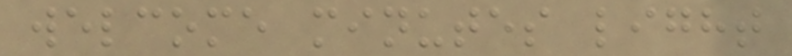welcome minutes light
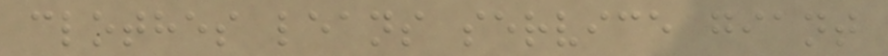clothes leans service giant
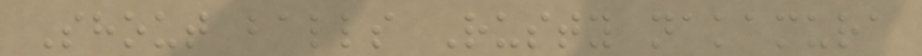Shout balls Rusty nakamura
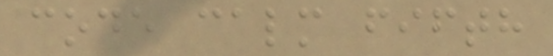code calm fifth
